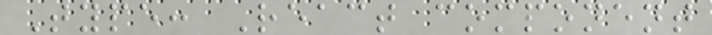Type: React component
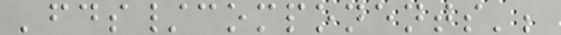'fds/components';
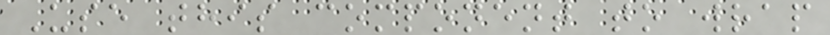Use this component to wrap
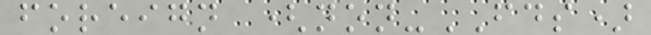foreign (non-FDS)
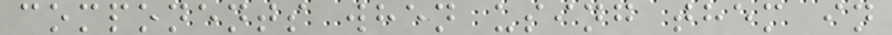components when using them in
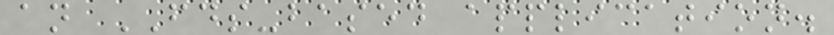an FDS-based application.
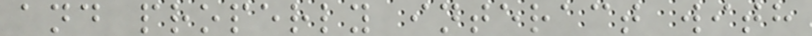and properly interact with
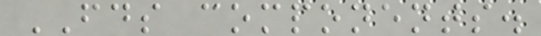FDS components.
